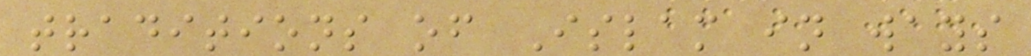traditions of Islam in ways
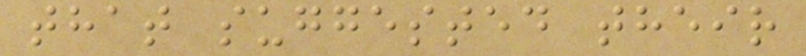that suggested their
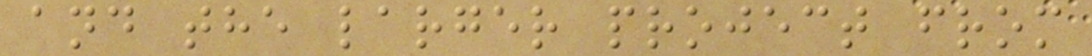and the larger project from
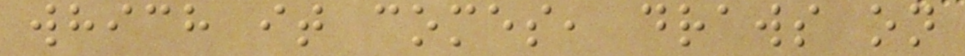which it comes, draws on
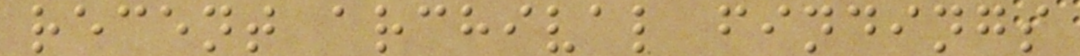recent archival findings
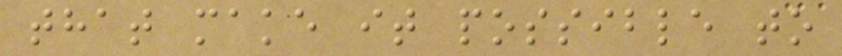that make it possible to
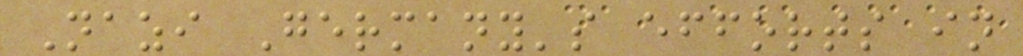Nazi Germany's efforts in
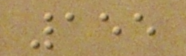155
